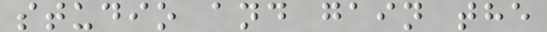studio and gain the
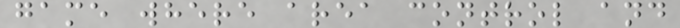game where area control and
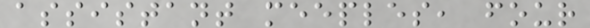assistant meeples, four
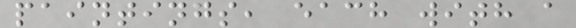paintings, each with a
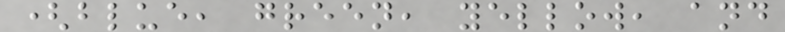(blue, green, yellow, and
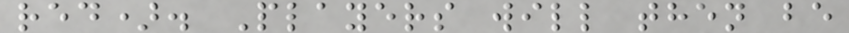red). Players will then be
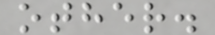other.
